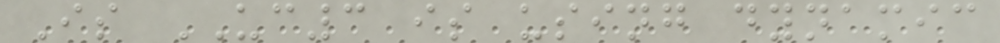Is UC3 is using dynamic
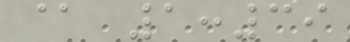@ 1:39
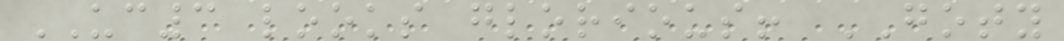UC3 looks glorious! GOTY
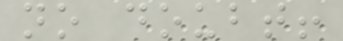no doubt!
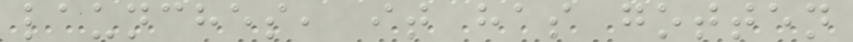launches, it has gotten
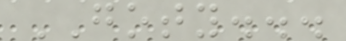GOTY...
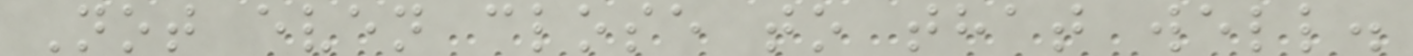Not even close to that well.
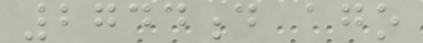2744d ago
